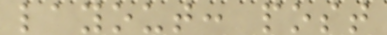layout: post
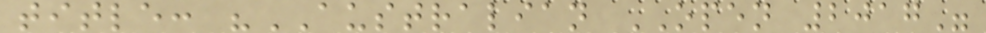title: "AUSTRALIAN OPEN 2017"
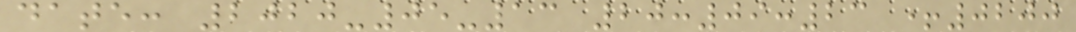date: 2020-05-13 20:09:23 +0200
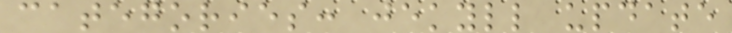categories: jekyll update
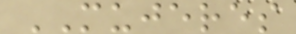MUJERES
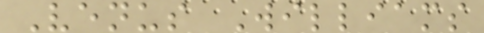Venus Williams
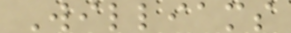Williams
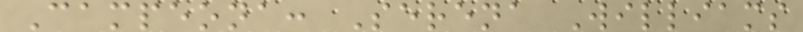Campeona: Serena Williams
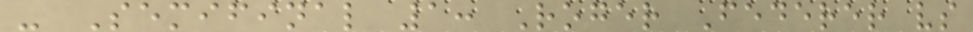- Semifinal 1: Roger Federer vs
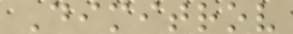Dimitrov
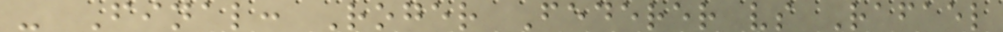- Final: Roger Federer vs Rafael
